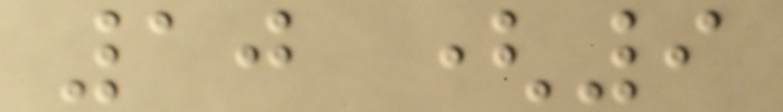10 (9
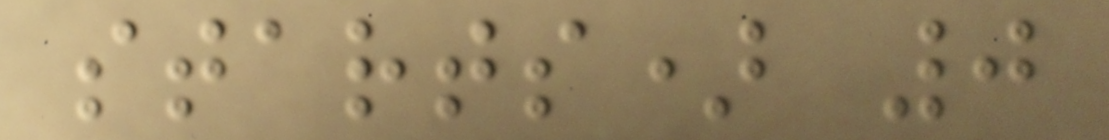starts) 0
